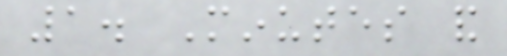1. Minutes and
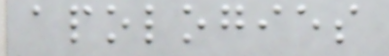apologies
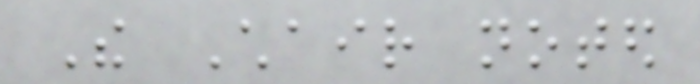The Chair noted
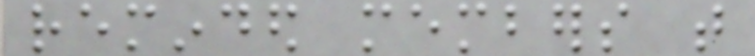reminded members that
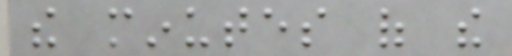the minutes of the
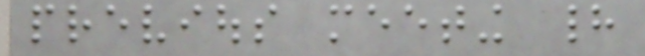previous meeting had
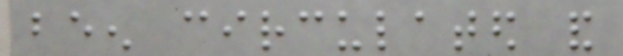been circulated and
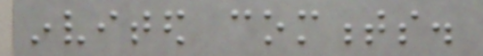invited comments.
